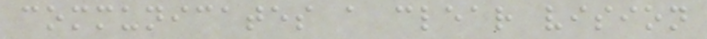communicates a clear vision
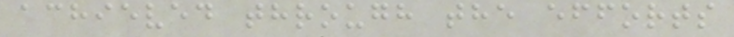achieved through the efforts
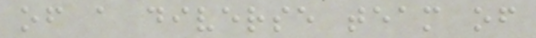of a diverse team of
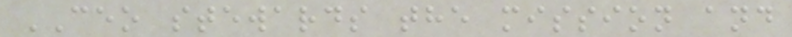CEO stewards the mission and
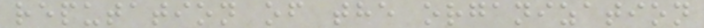reputation of the organization
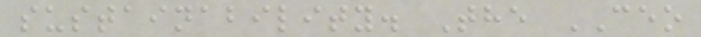sustainability. The CEO
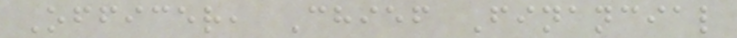Officer, Chief Financial
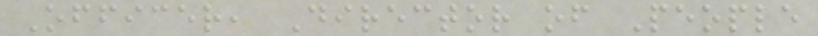Officer, Director of People
